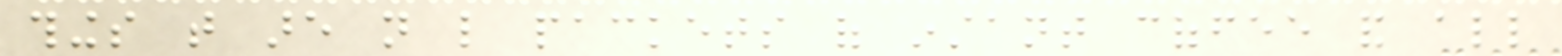things that are not like packets of instant coffee and all
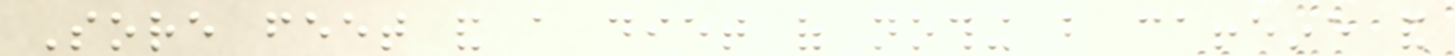Sore feet and a diet of nothing but caffeine and
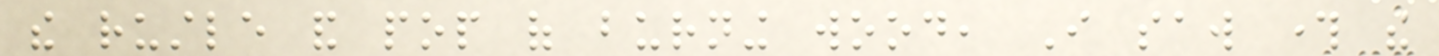the rustle and pop of burning wood, I saw through the
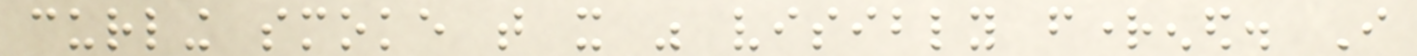curling smoke that it was visibly frightened. I
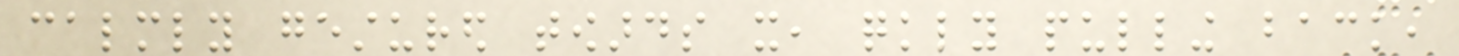calmly gestured towards it, quickly pulling back,
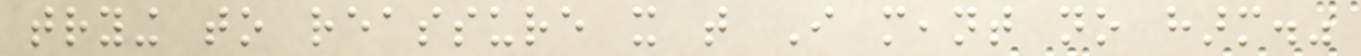trying to reassure it that I meant no harm."
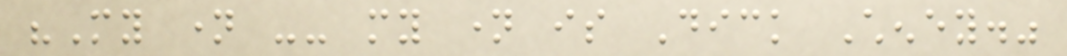"My name -- my name is Dick Cheney."
